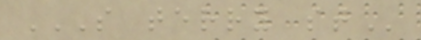S TERRY ST
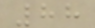88
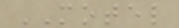MOTEL
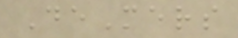DeMers
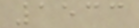1533
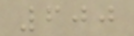600
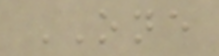ONE
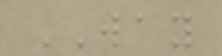WAY
